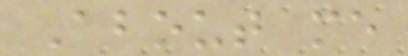About me
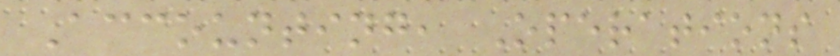Accounting, Operations
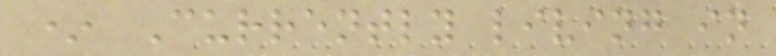* Currently living in
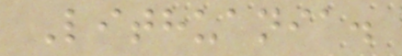Lithuania.
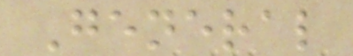General
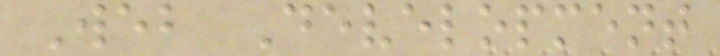Web Development
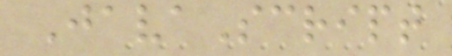JavaScript
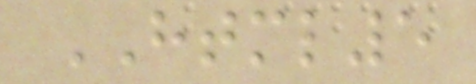HTML5
